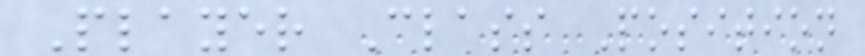Player Class Position
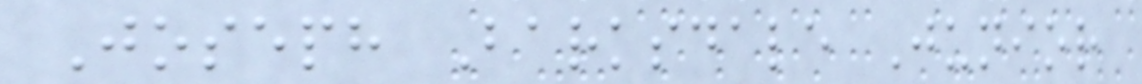Joseph Barksdale Junior
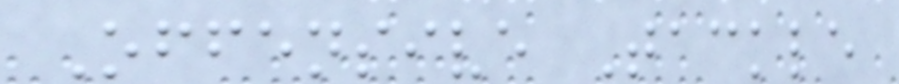Offensive Tackle
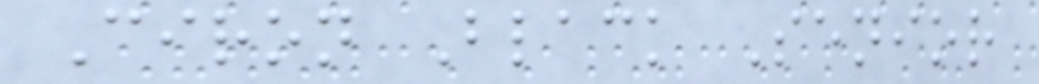Ciron Black Senior
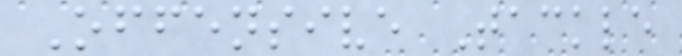Offensive Tackle
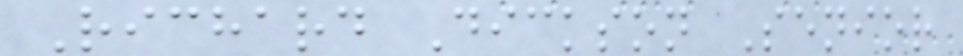Richard Dickson Senior
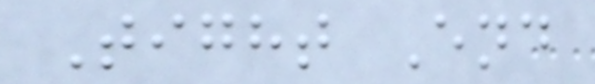Tight End
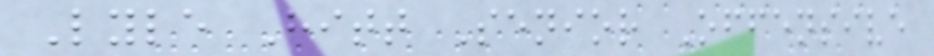Lyle Hitt Senior Offensive
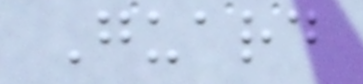Guard
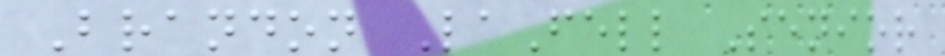Brandon LaFell Senior
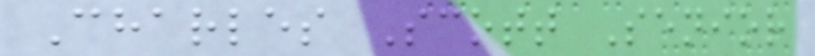Charles Scott Senior
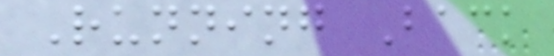Running Back
